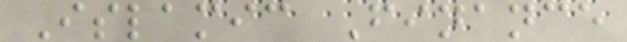Islamic Finance
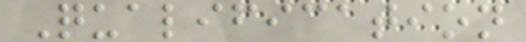Qualification
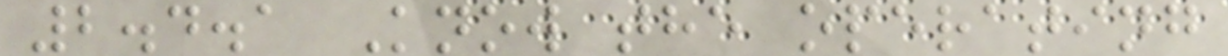2.4.1 Know the operating
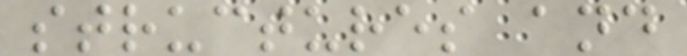structures and
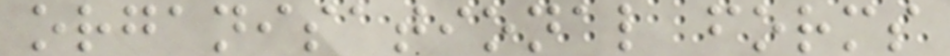organisational forms
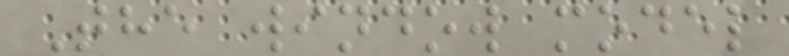The window model
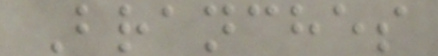Branches
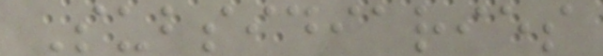Subsidiaries
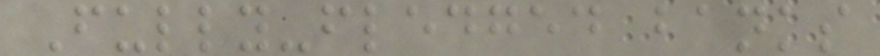Fully-fledged banks
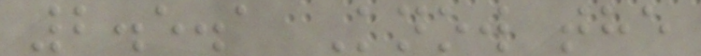2.5.1 Know the
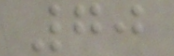70
